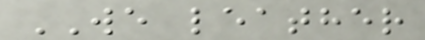WE leather
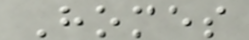Homes
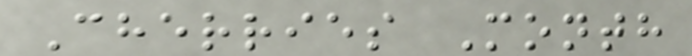Cherries Month
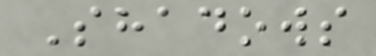Shadows
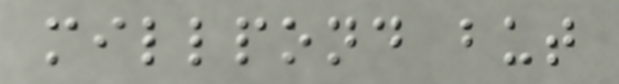millpond but
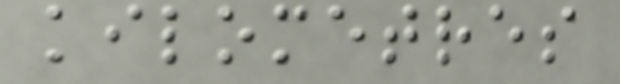kilometres
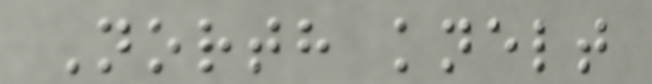North knelt
